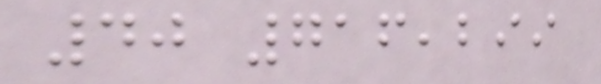40 716,299
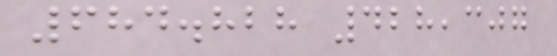684.828 428,307
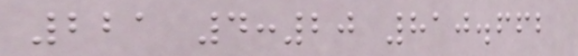221 4:20 810.662
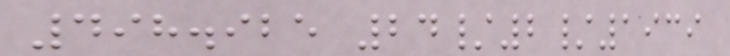498.925 24/2/1939
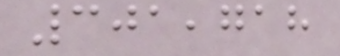301,718
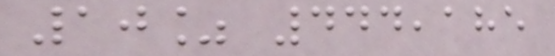10% 444,185
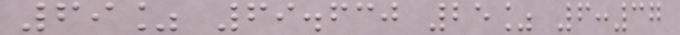69% 69.630 25% 6:37
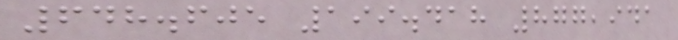648.605 199.418 877,941
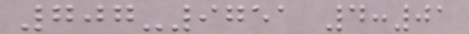707-9751 4:01
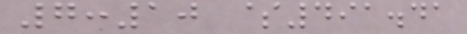7:10 $491.41
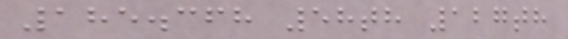185.368 58th 127th
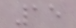15
